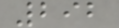292
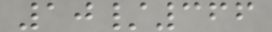10/366
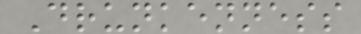Drunkenness
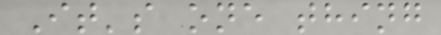It's one thing
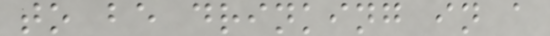to be drinking in a
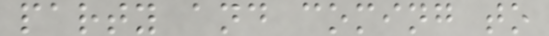party and coming to
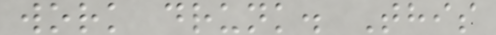work drunk. This
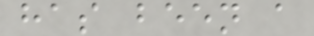has been a
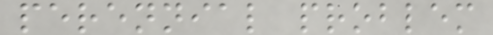perennial problem
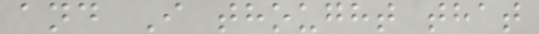and I thought that
